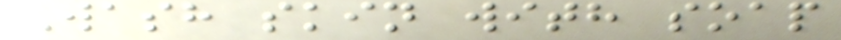Wash skin with soap
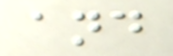and
